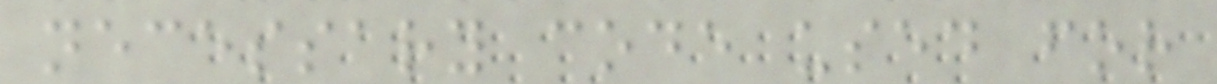necessary code used for
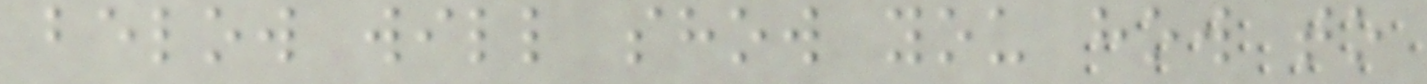below will show you how to
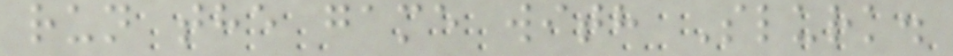run the game with Slurk.
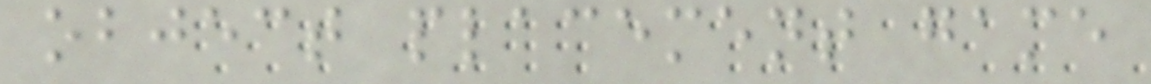object placement game
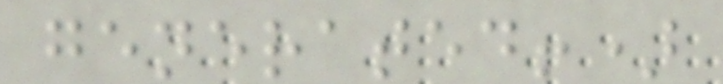generated!)
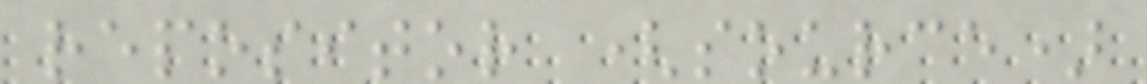repositor (source)
